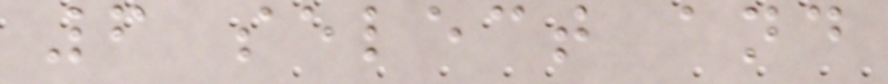6 select and
